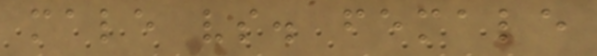male vs. female
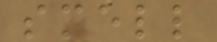smell
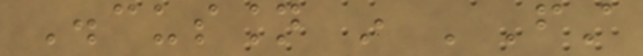Discussion in 'First
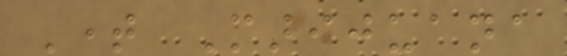Time Marijuana
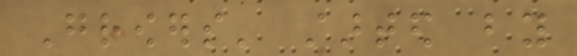Growers' started by
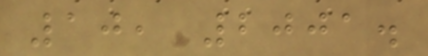10, 2001.
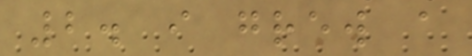2. i grew a
